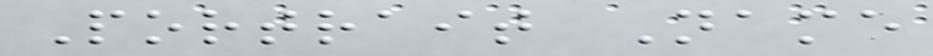Portrait Name
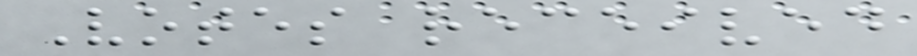Votes received
